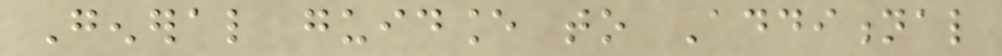General guidance to Additional
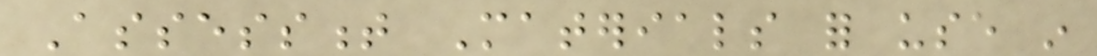Assessment Materials for use in
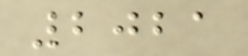2021
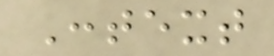Context
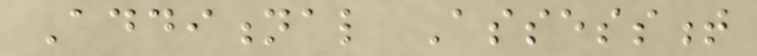Additional Assessment
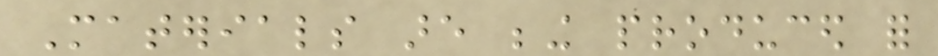Materials are being produced for
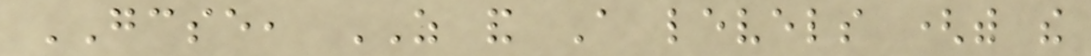GCSE, AS and A levels (with the
